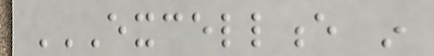EXCELLENCE IN
